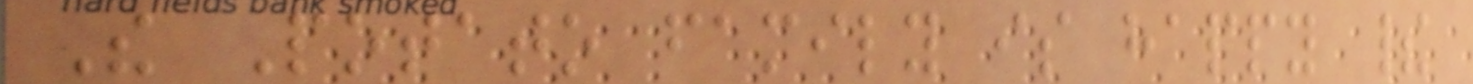The Potato family is happy their
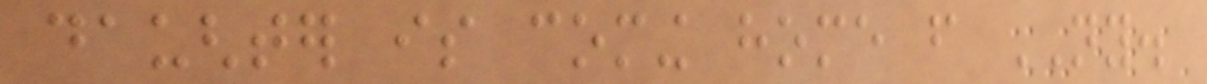daughter is coming home from NY.
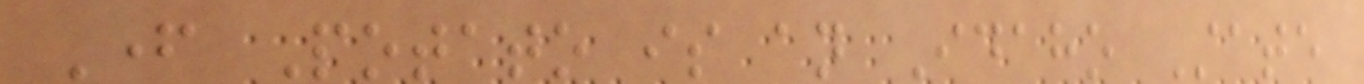Father Potato is an Idaho State
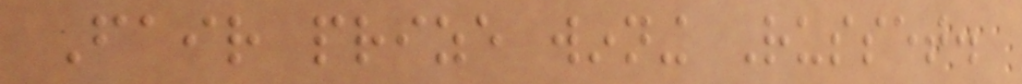Fair prize winning Russet.
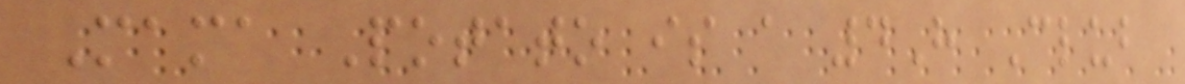Mama Potato is a 4H Club
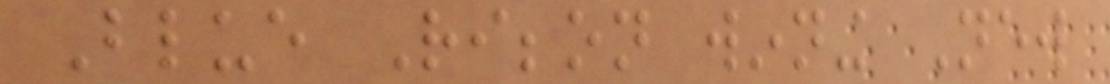Blue Ribbon winning New
